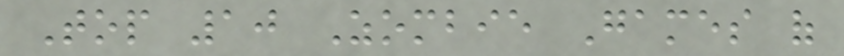Top 10 Zombie Games of
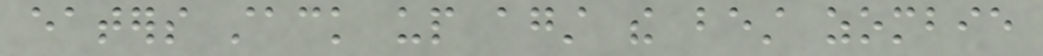eaters stack up against the best zombie
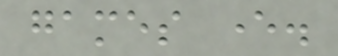games ever.
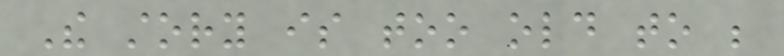The story is too old to be
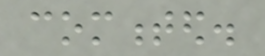commented.
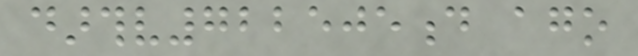darthv722505d ago
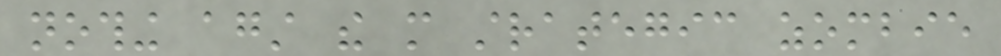nothing against the more strategic zombie
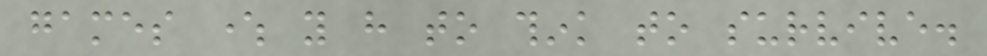games where you have to think to survive.
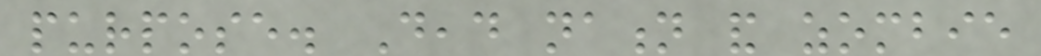purpose. Dead nation and zombie
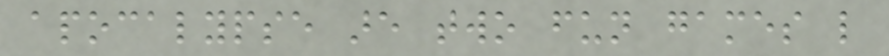apocalypse are two fun games like
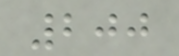200
